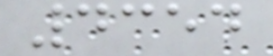4354
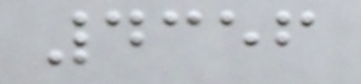4356
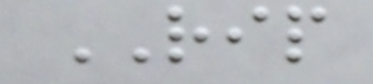RIP
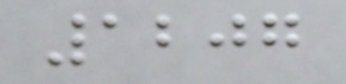1207
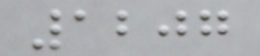1207
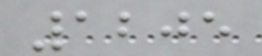1205
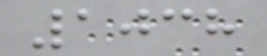1038
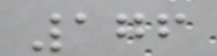176
